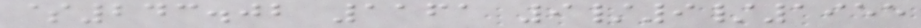$243.02 1161 9/9/1955
